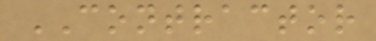CONTRACTOR
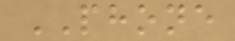PHONE
